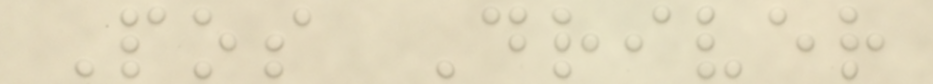Pos Driver
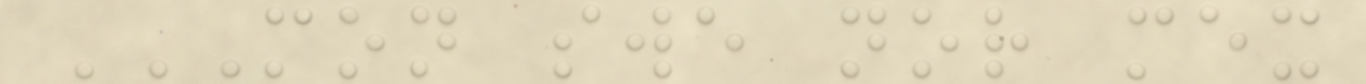MON SWE NOR MEX
